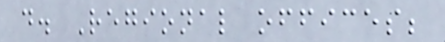d. Regional offices;
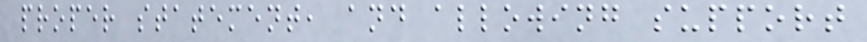proper statement, and allowing support
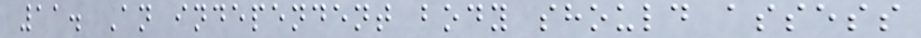11. An independent body should assess
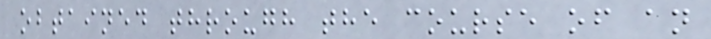obtained through the course of an
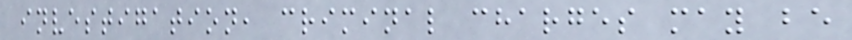investigation, criminal charges may be
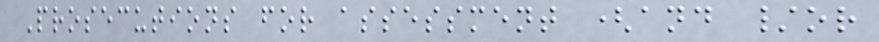Prosecutions for assessment (and /or
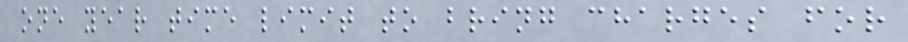one year time limit to bring charges for
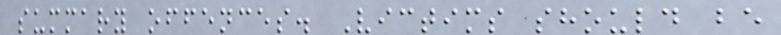summary offences. Victims should be
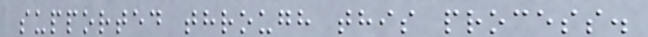supported through this process.
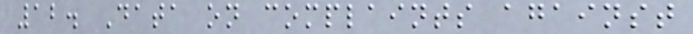12. Data on complaints against
